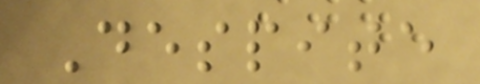Despite
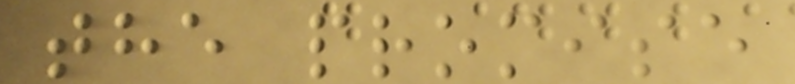the promise
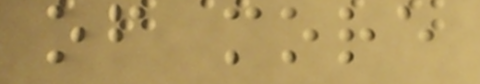of more
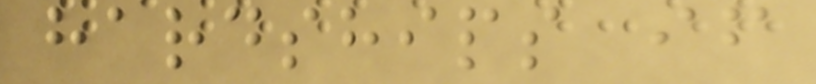hardships if
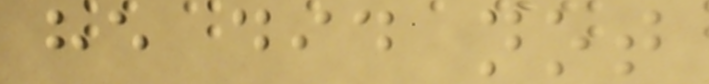he did not
